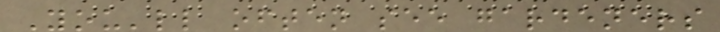You'll often see gardeners
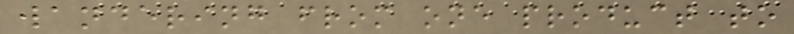wandering from one product to
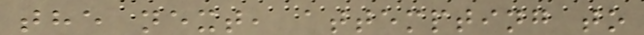the next, attempting to
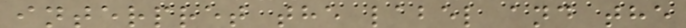interpret the label and the
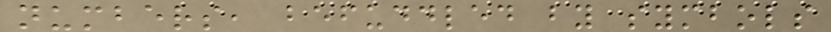numbers, befuddled by symbols
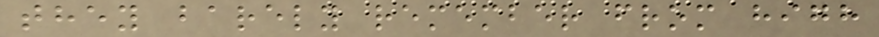they barely remember from high
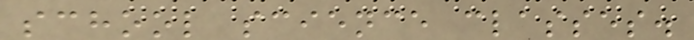school science classes.
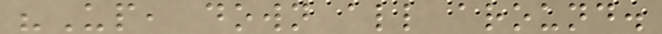"Up, down all around.
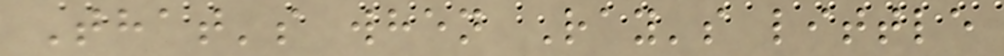That's when Ray's little
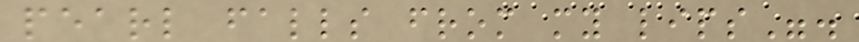pearl falls from my lips".
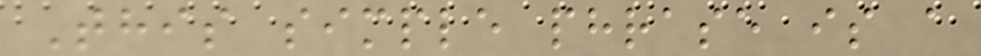This simple phrase is a
